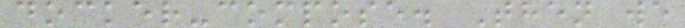docker-compose. Then we
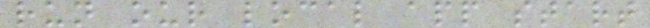run our local app start
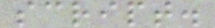script.
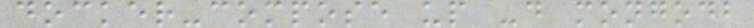docker-compose up -d mongodb
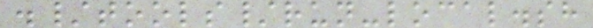./tools/run-local.sh
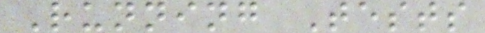Running Tests
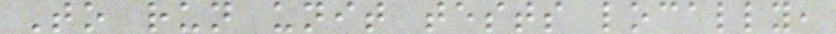To run unit tests locally,
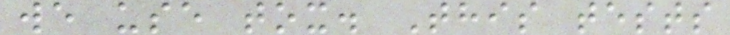we use tox. This tests
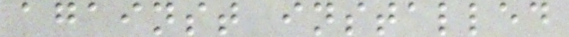against installed
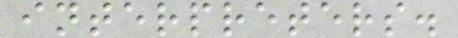interpreters.
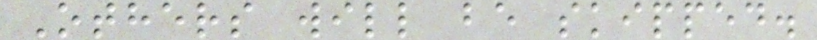Others will be skipped.
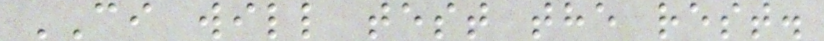CI will test the rest.
